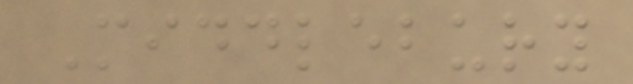Middlebury
